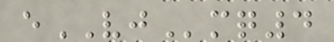eVJmq4
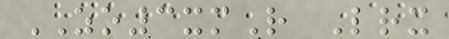ZO3xmR Lrx
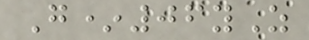G*06yZ
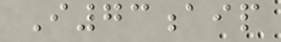I73aip
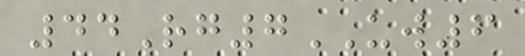44Rg7UW6
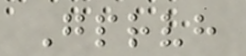Gprvh
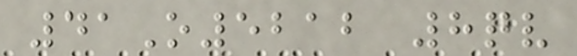41O5212 8qv
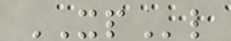XPl
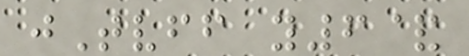jTvff y6&
